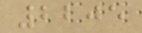2205
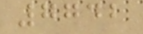7742
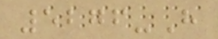5276-H
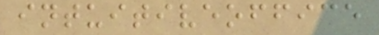intuitiveoffice
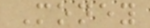Money
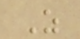Z
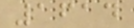1614
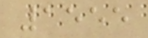1555
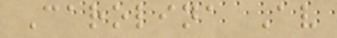Carolina Av
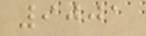9001
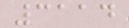3114
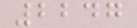2247
